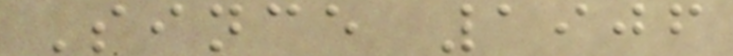Since 1906
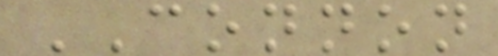CONNON
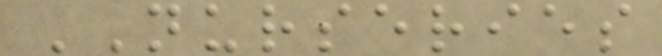NURSERIES
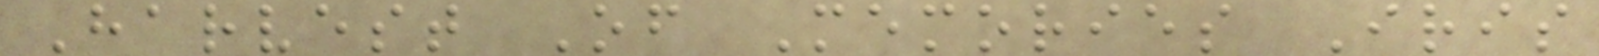Harvest Of Memories Iris
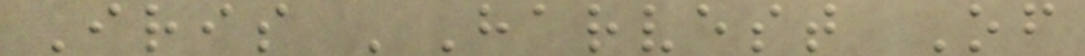Iris 'Harvest Of
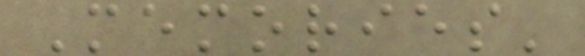Memories'
